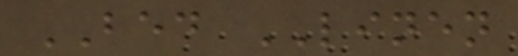BED LINEN
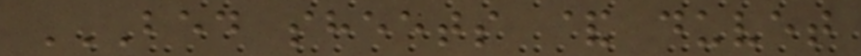BED SHEETS & DUVET
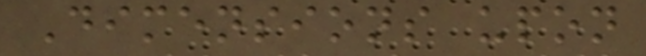Dimensions upon
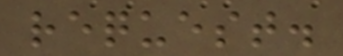request.
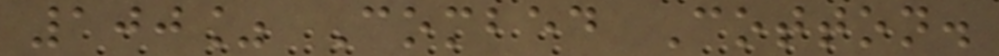100% Combed Cotton.
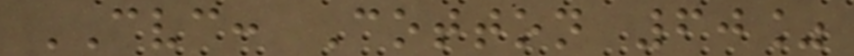CVC: Cotton 60%
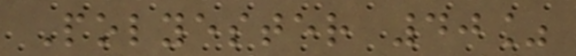Polyester 40%
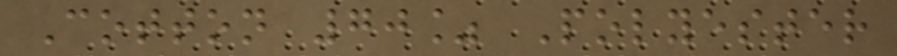Cotton 70% Polyester
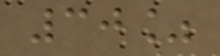30%
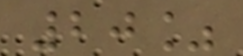20%
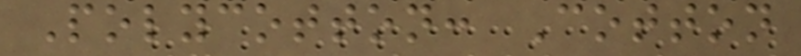Polycotton: Cotton
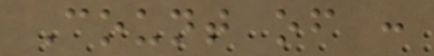Count of :
